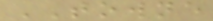TOWNE
